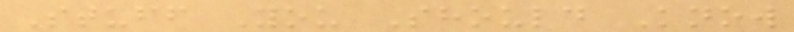Stuff You Should Know
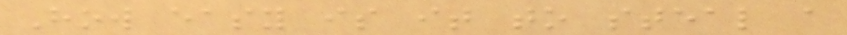How easy is it to steal a
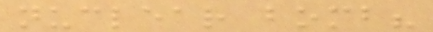nuclear bomb?
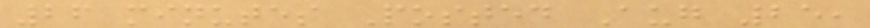26 minutes Posted Aug 25,
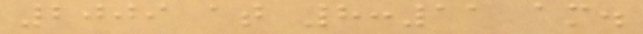2009 at 8:11 am.
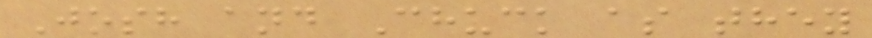Josh and Chuck as they
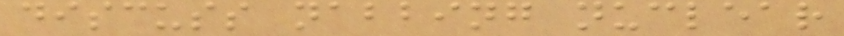discuss nabbing nuclear
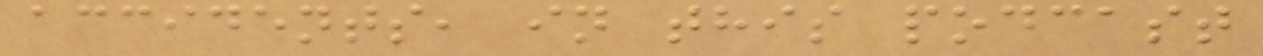accidents, in this podcast
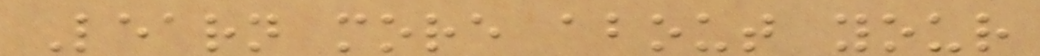Learn more about your
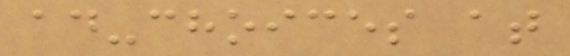ad-choices at
